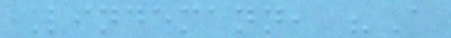Lindemann, "A
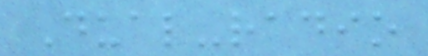Dual-radio
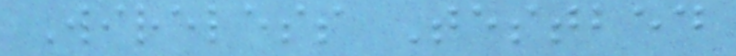Wireless Testbed
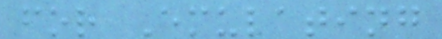for Emulating
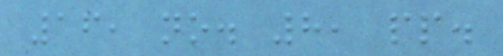16, no. 8, pp.
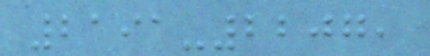2191-2207,
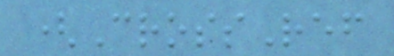(CrossRef
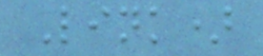Link)
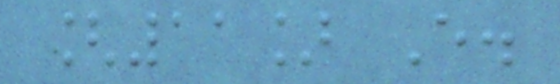[11] E.
